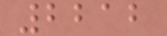2212
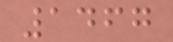1467
